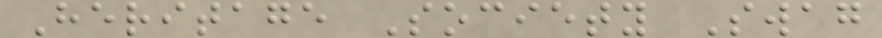Heritage Society Swag
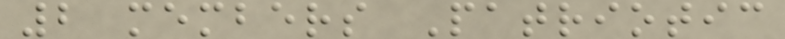2 members Patriotic
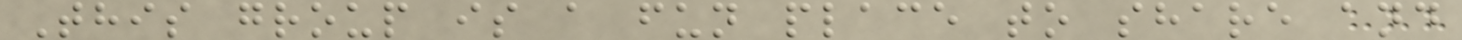This group is a fun place to share and
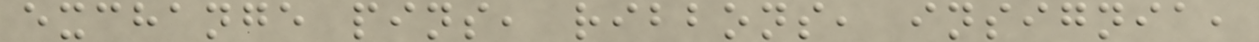exchange pins, ribbons, insignia,
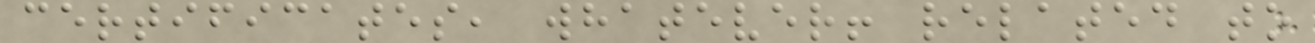certificates, whatever! related to
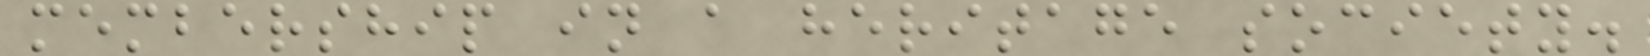membership in a heritage society.
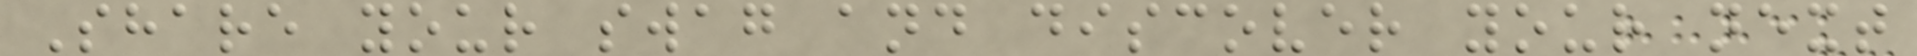Share your swag and discover your next
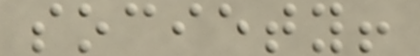society!
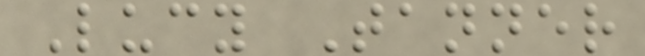Lucy Tanner
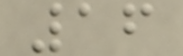16
